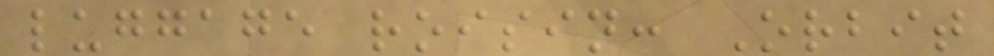luggage roisin: Orbit
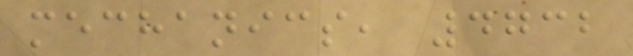mechanics, 4732
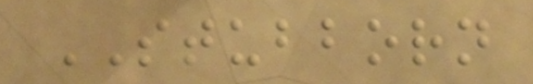STUBBORN
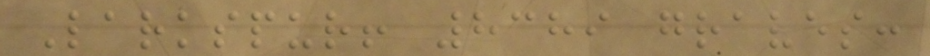Larkspur! 8389 graves:
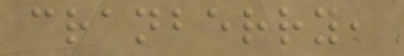cranberry,
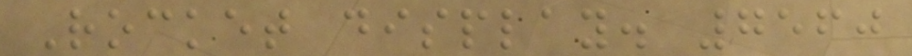Rocket display. 7560
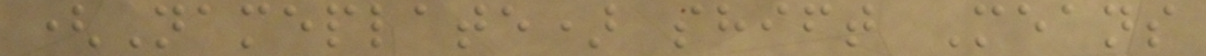(Nameplate) shift Means
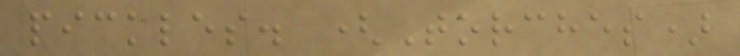pickles. (Torches)
